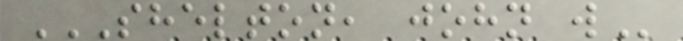SHELTON, JOHN W
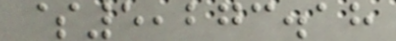$5,273.18
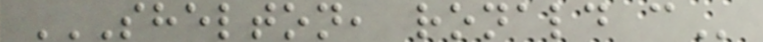SHELTON, RONALD C
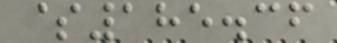$185.36
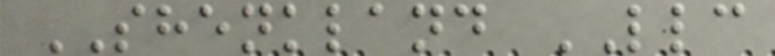SHENKLAND LLC
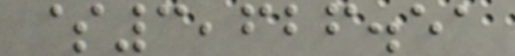$3,626.51
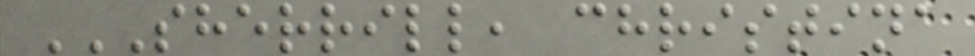SHERRILL, CHRISTINA
